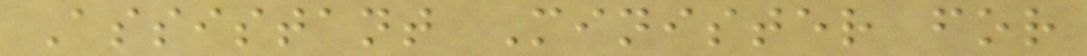Assistant Minister for
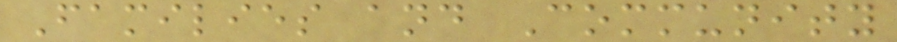Families and Community
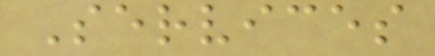Services
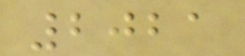2021
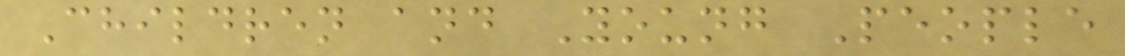Children and Young People
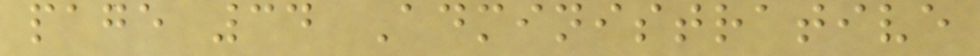page 34 Administrative
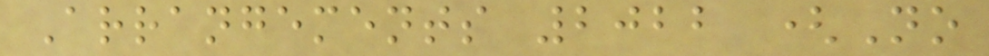Arrangements 2022 (No
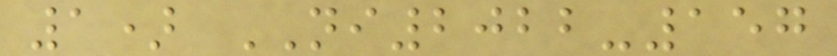1) NI2022-157
